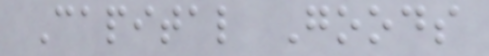Capital Goods
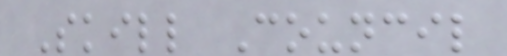Skill Council
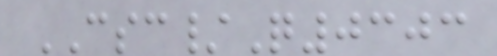CSC/Q0303
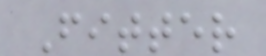Fitter
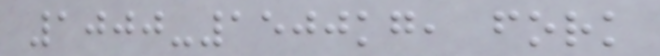1000-1500kg, fork
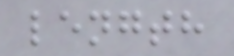length
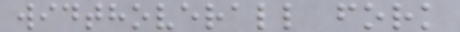widthoverall fork
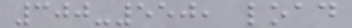300-550, load
